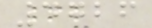4726
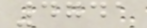4741
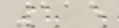115
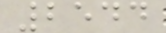2544
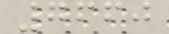7660
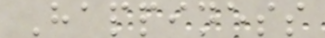Happiness
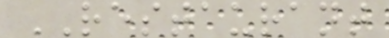RESTAURANT
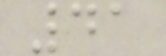41
